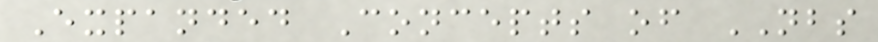Expanded Concepts of NBS
